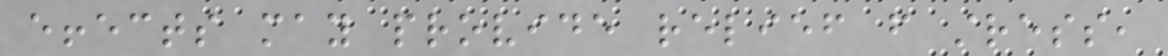effects may provide relief from stress,
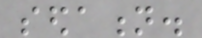sedation.
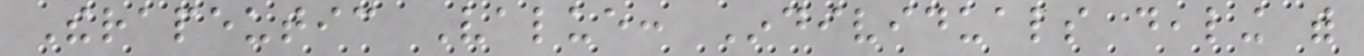Therapeutic Value: Individuals dealing with
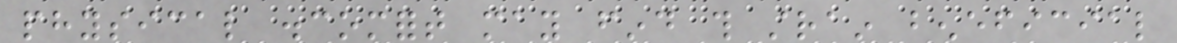physical discomfort may find this strain beneficial
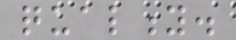quality.
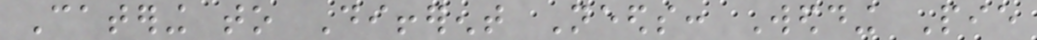Catering to Different Needs: Wedding Pie
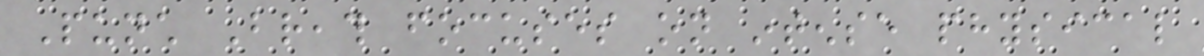Punch Breath focuses on intense physical
